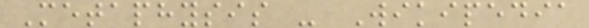Metaphysis - Wikipedia
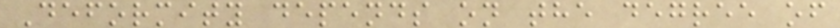Deformity depends on the degree of
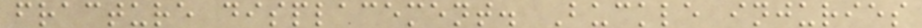fracture displacement. Buckle injuries
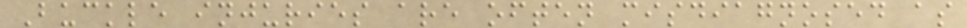Buckle injuries are often misdiagnosed as
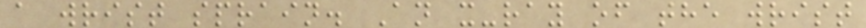a wrist sprain. An x-ray of the wrist
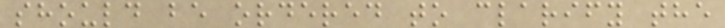should be ordered to clarify the
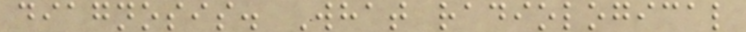diagnosis. What radiological
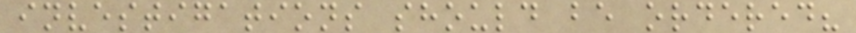investigations should be ordered?
